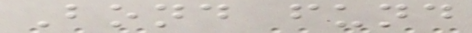Bond fund
